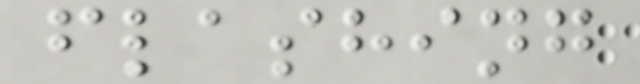flashing
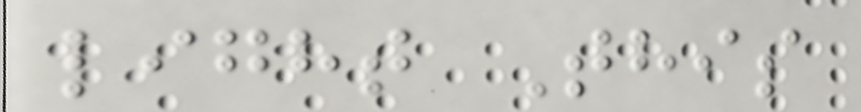light This
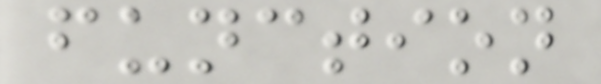function
